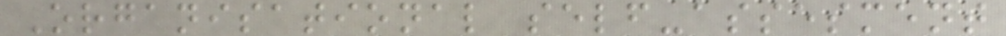Organisational self-assesment
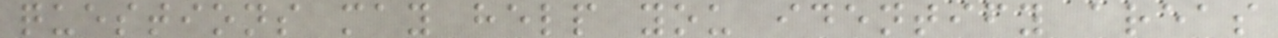questions may help you identify areas
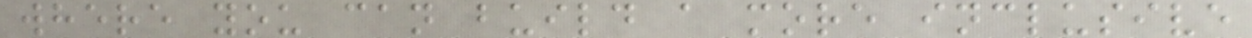where you can build a more inclusive
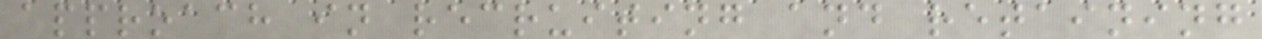approach in recruiting and retaining
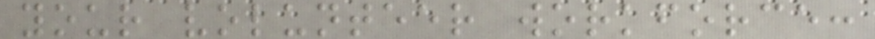your volunteer workforce:
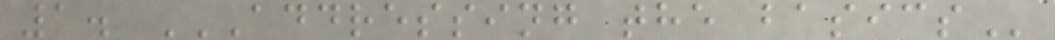1. ADDRESSING THE BASICS
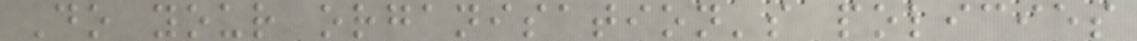Do your organisation's policies
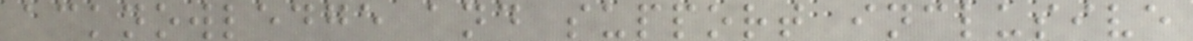acknowledge and support inclusive
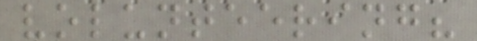volunteering?
